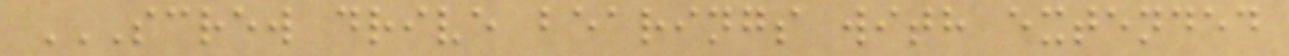SCREW DRIVE BEARINGS WITH EXTENDED
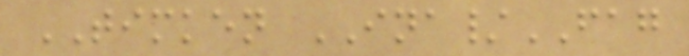TIMKEN INA/FAG
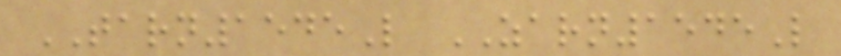TARN1545L ZARN1545L
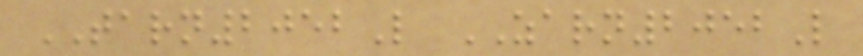TARN2052L ZARN2052L
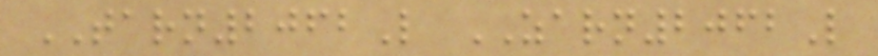TARN2062L ZARN2062L
